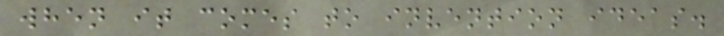when it comes to invention ideas.
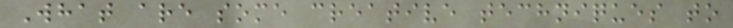What are some creative techniques to
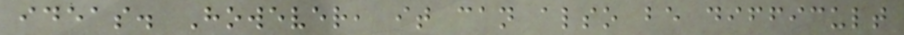ideas. However, it can also be difficult
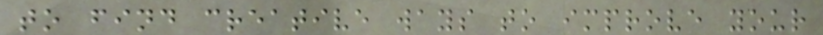to find creative ways to improve your
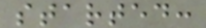started:
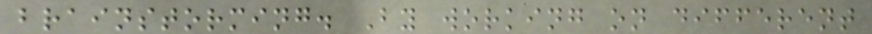brainstorming. By working on different
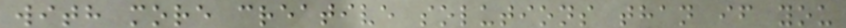with more creative solutions than if you
